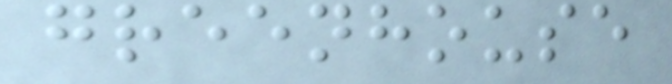greenhouse
